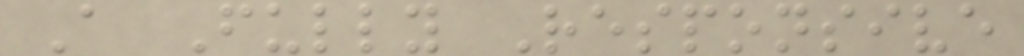A Fully Responsive
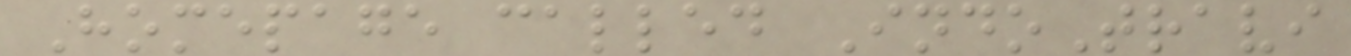Homepage called IndoTravi
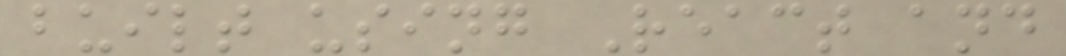built using React and
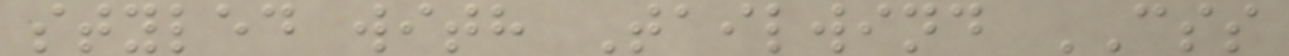styled with Tailwind CSS
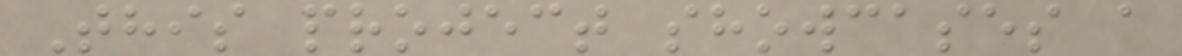This project showcases a
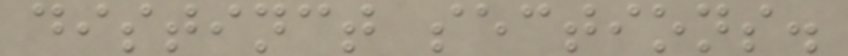distinct sections.
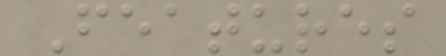Features
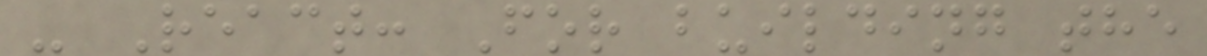- React: For building the
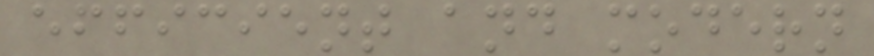efficient and modern
